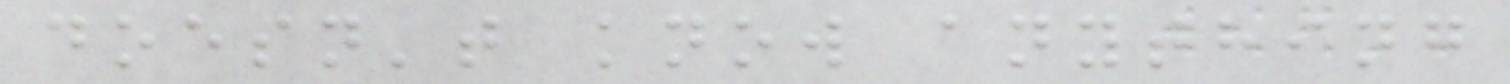doesn't know anything
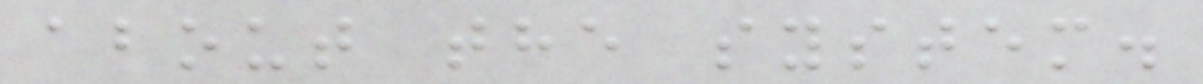about the system.
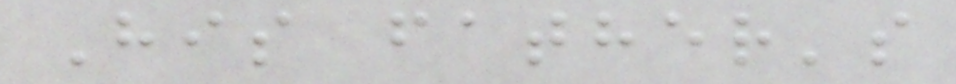His father's
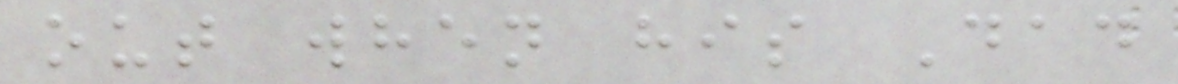out when his Dad
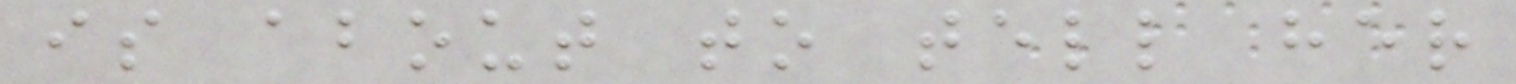is about to tell her
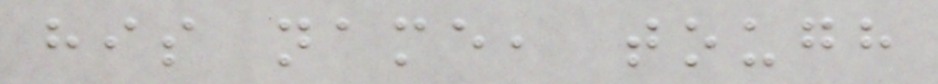his name, tough
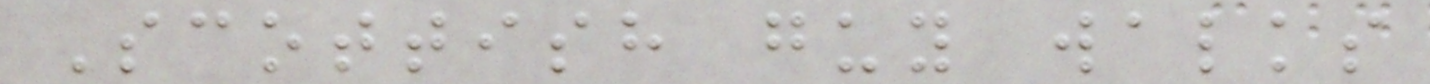Scottish guy walks
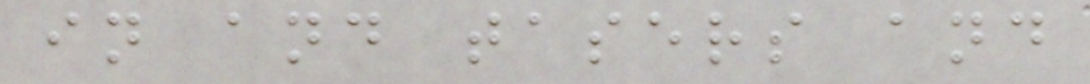in and tasers and
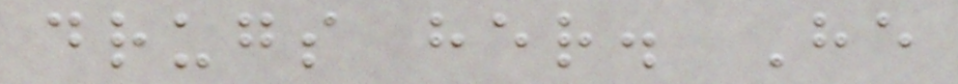drugs her. He
